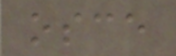osce
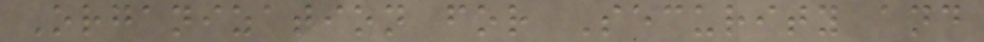Organization for Security and
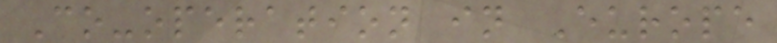Co-operation in Europe
